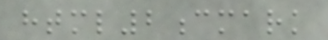html2cmark
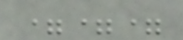===
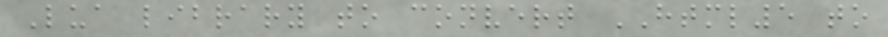Lua library to convert HTML5 to
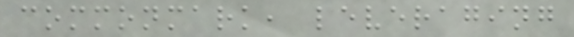commonmark, leveraging
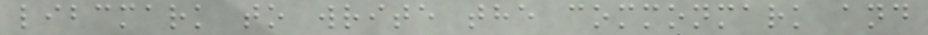libcmark to write the commonmark and
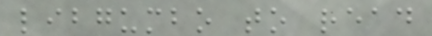libgumbo to read
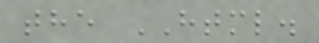the HTML.
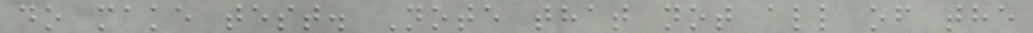do make test. Note that not all of the
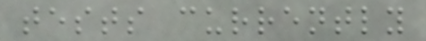tests currently
